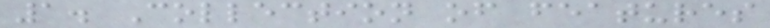1. Collection of features
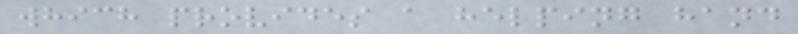which provides a helping hand
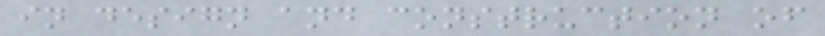in design and construction of
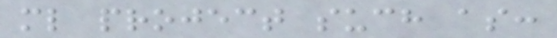ml project such as:
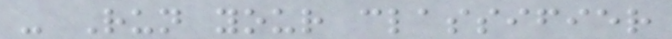- Run your classifier
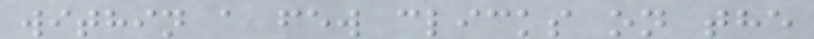within a few clicks on the
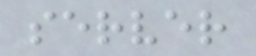server
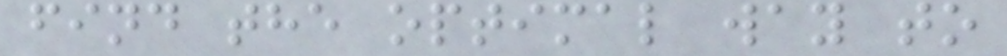find the optimal way to
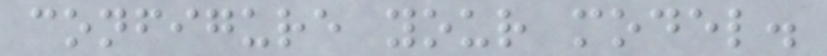configure your model.
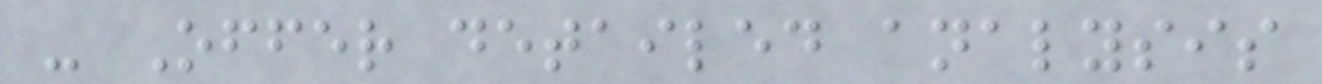- Offer detailed analysis
